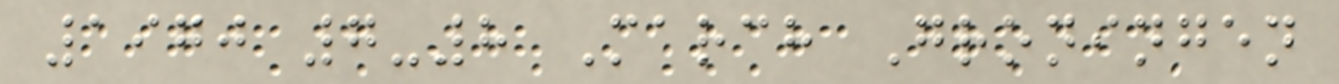1970 7-8 March Groningen
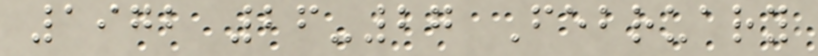1972 26-27 February
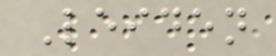Leiden
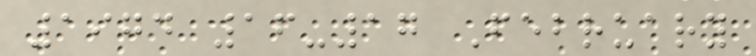1974 16-17 February
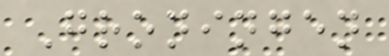Groningen
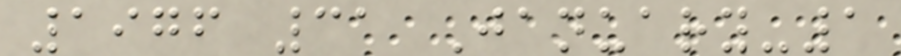1976 31 January-1
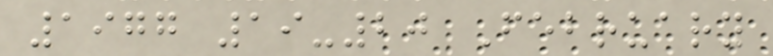1977 19-20 February
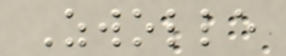Zwolle
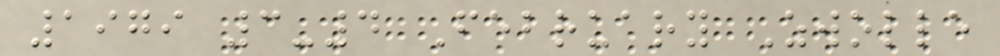1979 3-4 February Zwolle
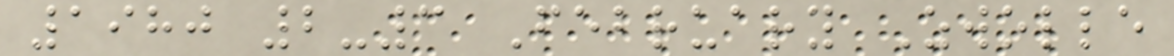1980 2-3 February Zwolle
